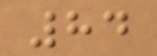84
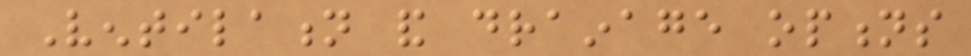Ventilation and drainage options
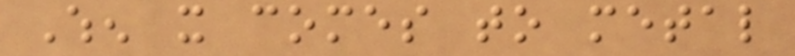When it comes to metal
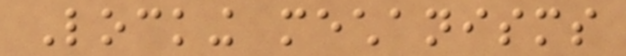Locking mechanisms
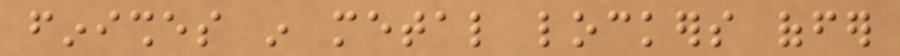finishes in metal lockers offer
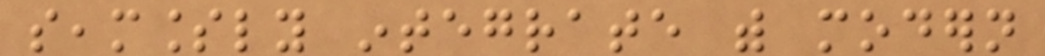seamlessly integrate with modern
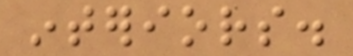interiors.
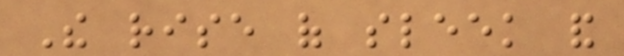The rise of sleek and
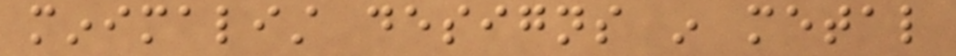minimalist designs in metal
